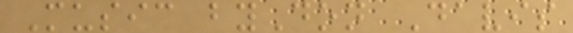Music byDon Davis
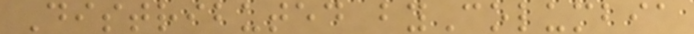Distributed byColumbia
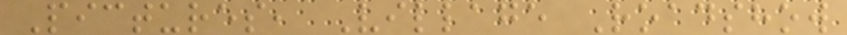Pictures, Village Roadshow
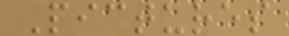Pictures
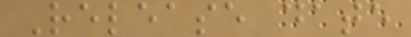Release date
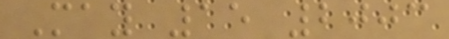May 15 2003
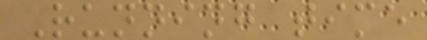Running time
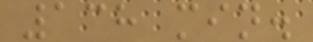138 min.
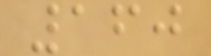160
